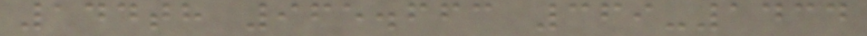144th 965.663 369-1434
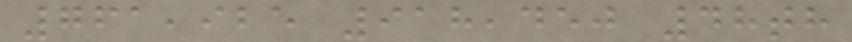761,925 918,450 48th
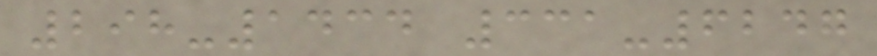298-1434 331-6247
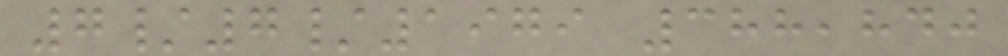7/7/1979 388,840
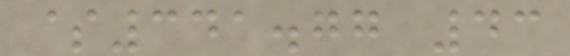$341.77 43
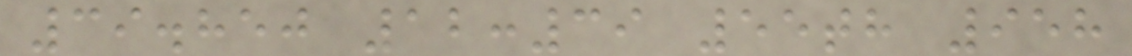39.850 12:39 55th 958
